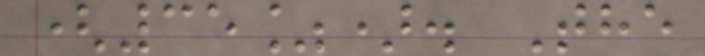(35%). The
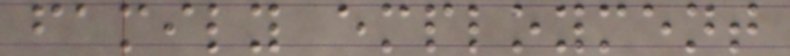family employment
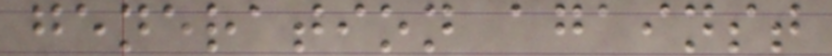generation against
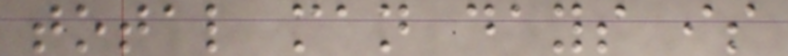total man days is
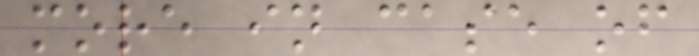more in case of
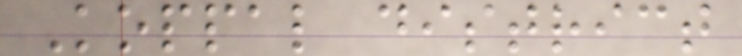Koppal district
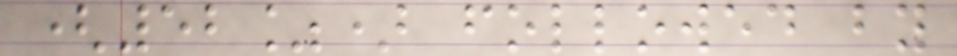(52%) followed by
